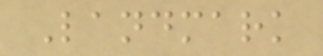Landmark
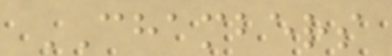CHAMBERS
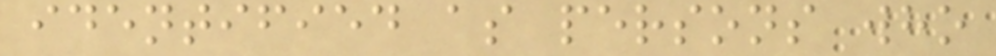identified as persons who
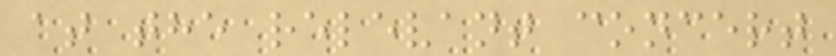at the relevant concert
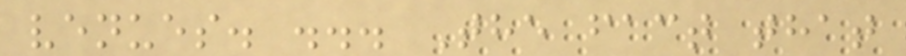venues. ... The fact that
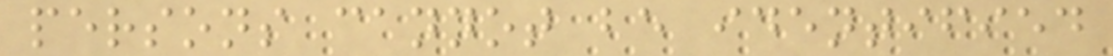persons cannot be identified
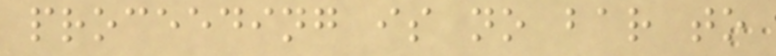proceeding is no bar to
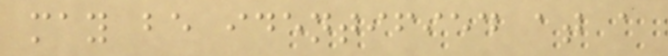may be identified at a
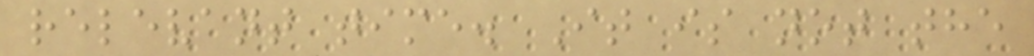relevant time. It is not the
